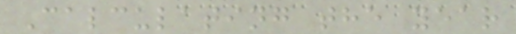Calculating the year
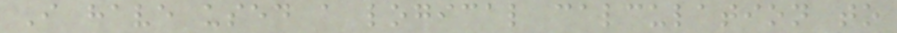I have used a logical calculation to
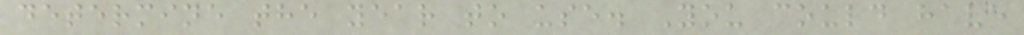determine the year to use. You could have
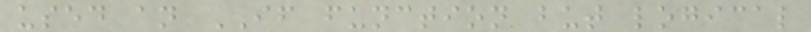used an IF function but logical
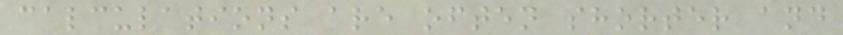calculations are often shorter and
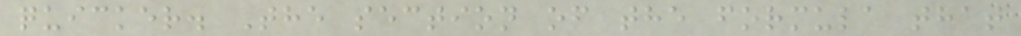quicker. The section of the formula that
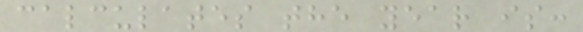calculates the year is:
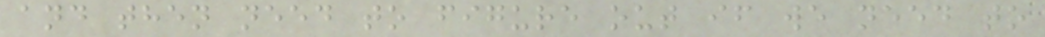and then need to figure out if we need to
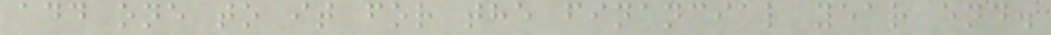add one to it for the financial year end.
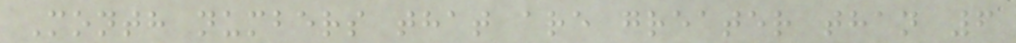Month numbers that are greater than 6
